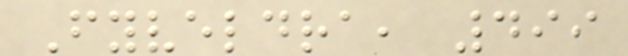Fyveldra, 499
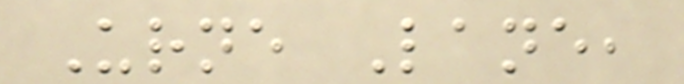Urne Lane,
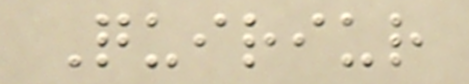Quiriur
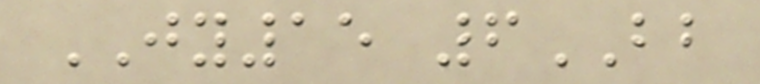JY15 6BB
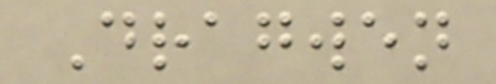Dragwen
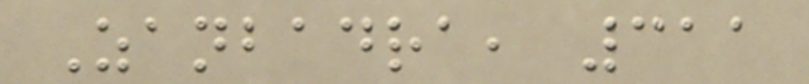Zanbadra, 311
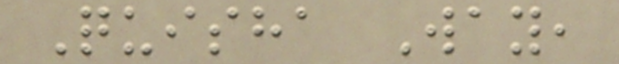Quisha Way,
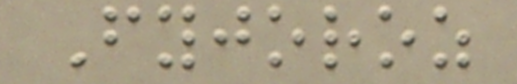Fyjoroz
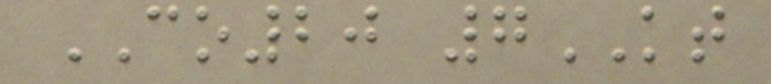CO20 7KT
